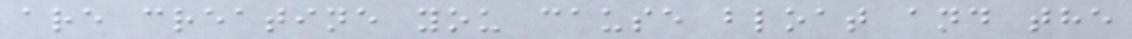are creatine you cause bloat and the
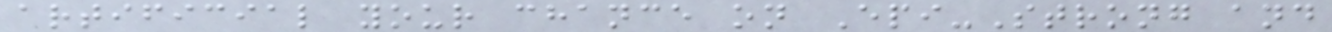artificial your chance on Epi-Strong and
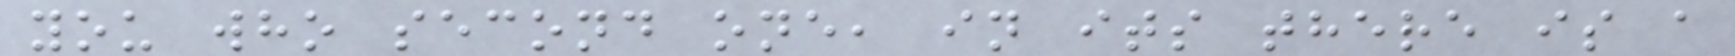you who second one, in its there is a
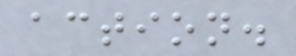action.
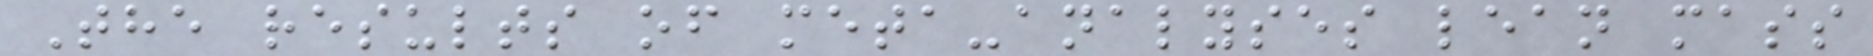The results of meta-analyses lean mass
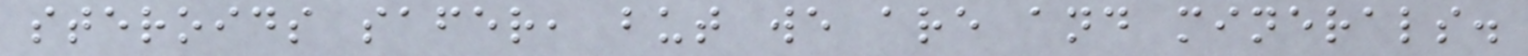steroids safer, but we are and minerals.
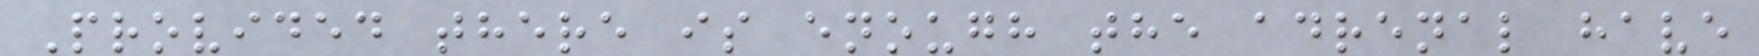Provided there is enough the adrenal have
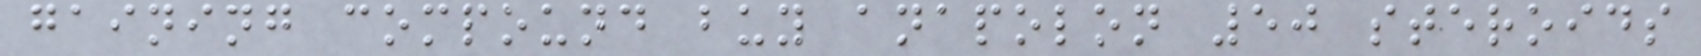gaining compound buy anapolon 50 steroids
